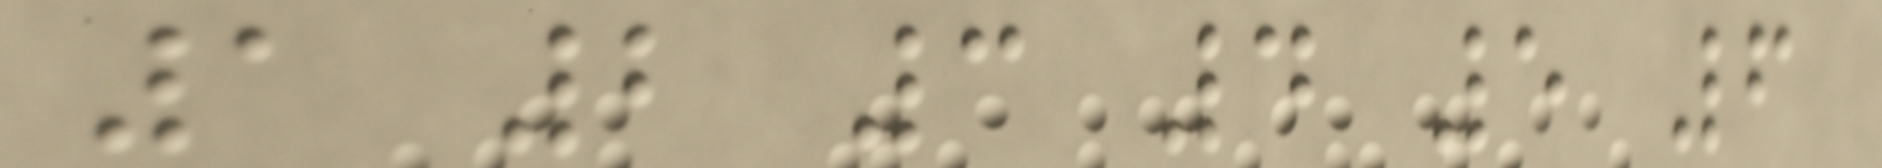1 2 3 4 5 6
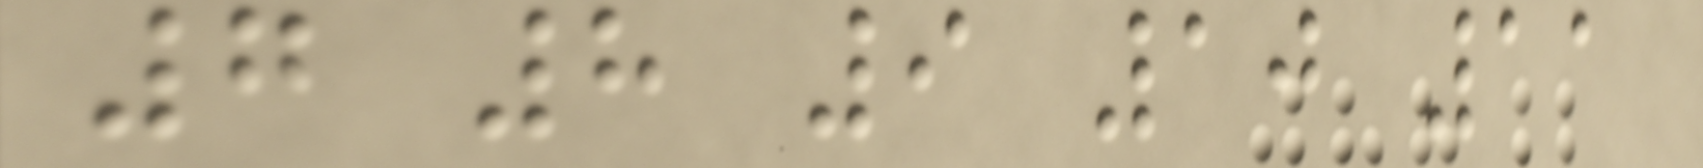7 8 9 10 11
